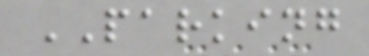PARKING
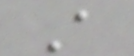A
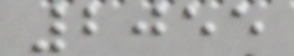2055
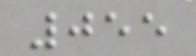055
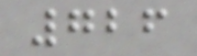726
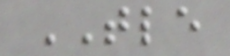TLE
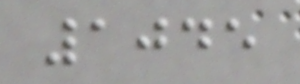1045
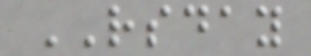RSDAY
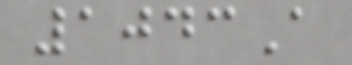1043A
